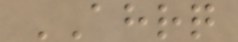AHRQ
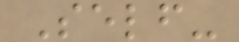Self-
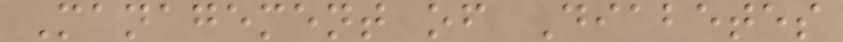Management of Diabetes
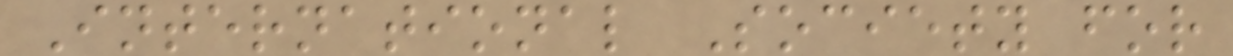International Society for
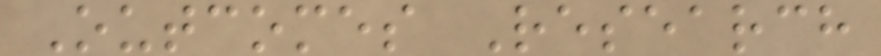Outcomes Research
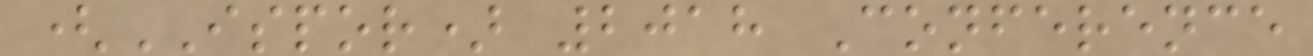(ISPOR) 2018 Conference
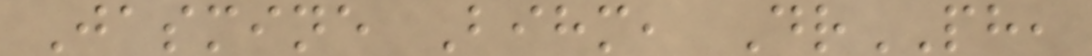Jasmine Bihm, DrPH,
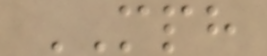MPH
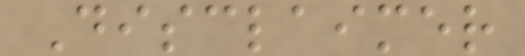Disclaimer
